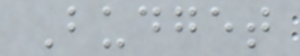Budget
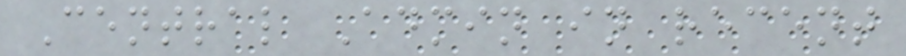Central Admin in recent
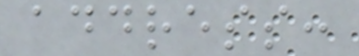address:
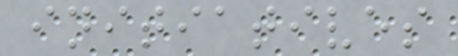initiatives
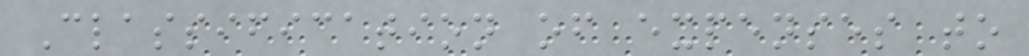Classification of expenses to
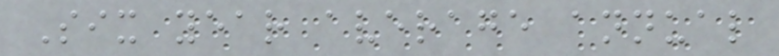Six year average annual
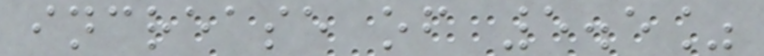increase of 5.5%
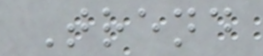Trend
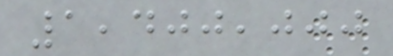1,400,000
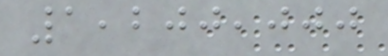1,200,000
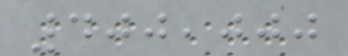400,000
